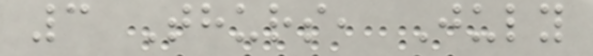3 Thurs, July
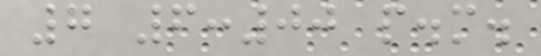7 6:00 p.m.
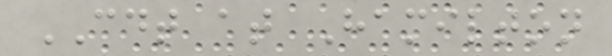CDT at Hamilton
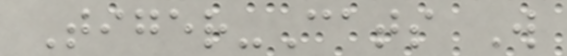Tiger-Cats W
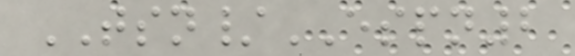TSN/ESPN2
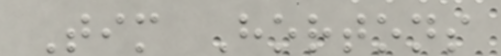Tim Hortons
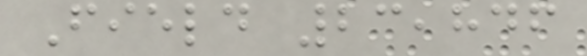Field 23,846
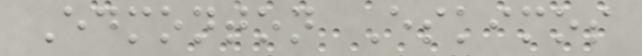Edmonton Eskimos
